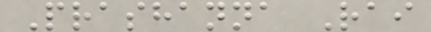Prashanna Rai
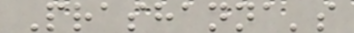Prashanna's
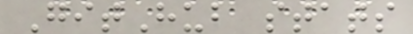GitHub stats
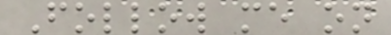Follow me on
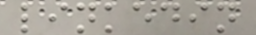linkedin
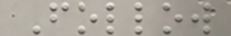Follow
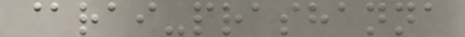@rai-prashanna
